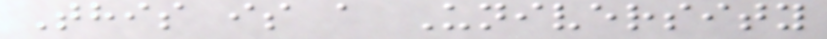This is a University
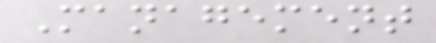Management
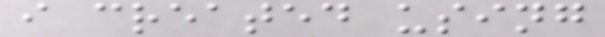i created using
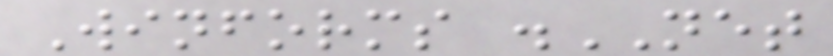Winforms .NET
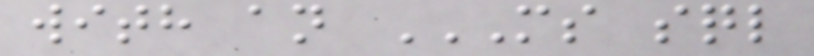with an MS SQL
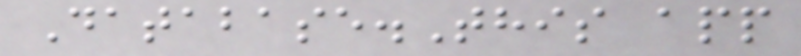Database.This app
